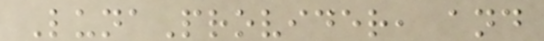LunaProvider, and
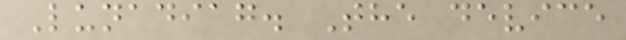Lunadiag. The device
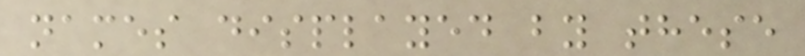names displayed by these
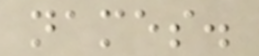names.
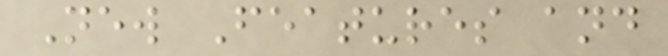New Features and
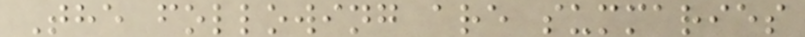The following are summaries
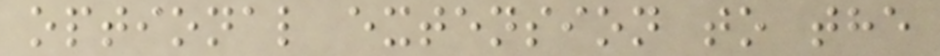optional extension to the
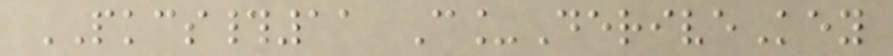PKCS#11 C_DeriveKey
